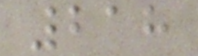218
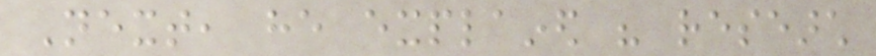Next, he explained his research
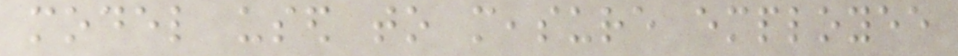model used to measure employee
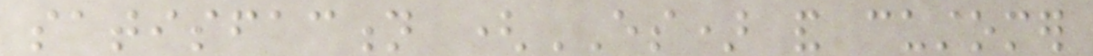satisfaction (ES) and customer
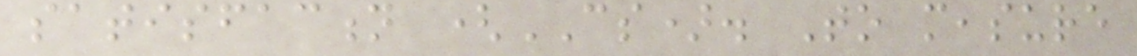satisfaction (CS). To measure
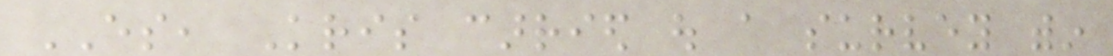ES, Kris carried out a survey within
